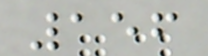156
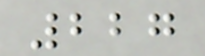227
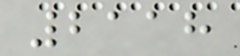2118
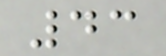43
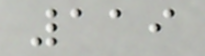119
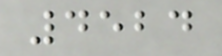4524
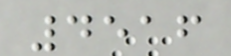4516
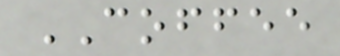COFFEE
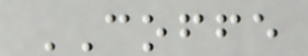COFFE
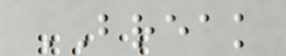BREAK
